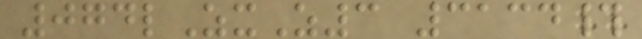074lZxZ3 3134#
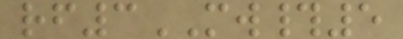rf3MW#5
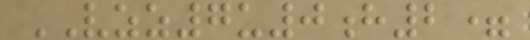VZZ7u0h2=
